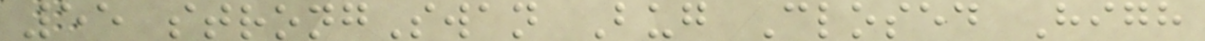55 strongSwan Bug Closed High
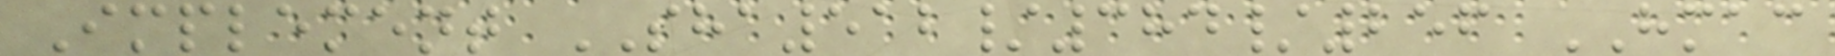Implement SHA512/384/256 HMAC
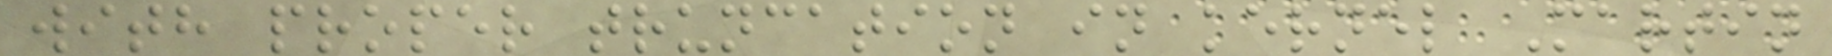with proper truncation in kernel Martin
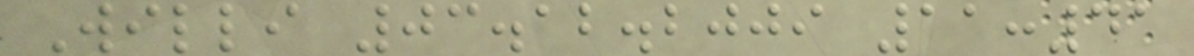Willi 03.12.2009 11:41
